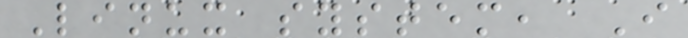Linux system, I
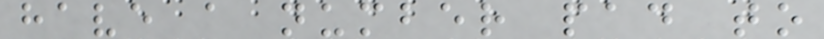have a number pad to
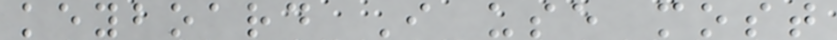keyboard I use most
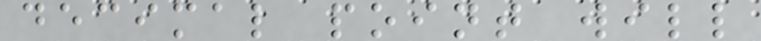decimal point will
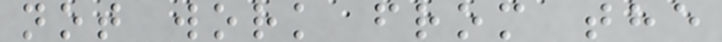not work from the
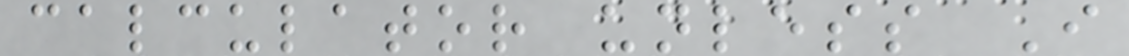calculator unless I
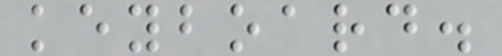keyboard.
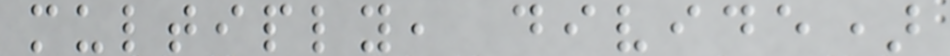multiply, divide)
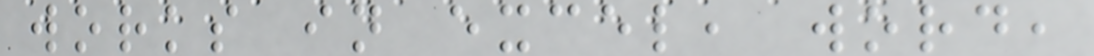works in excel, word,
